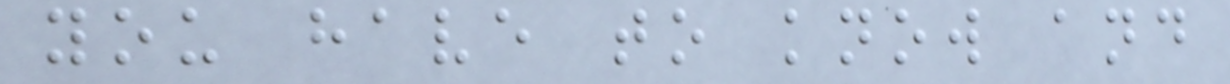you have to know and
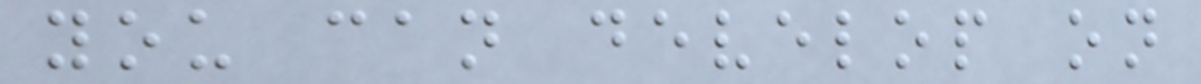you can develop on
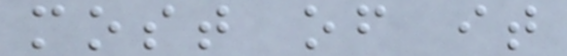most of it
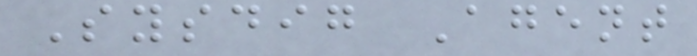Sysdig Agent
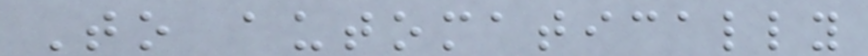To automatically
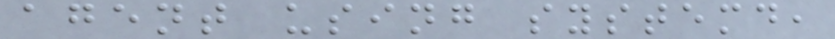agent using systemd,
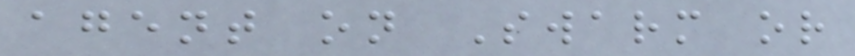agent on Swarm or
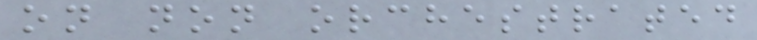on non orchestrated
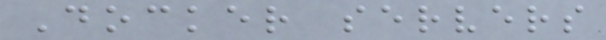Docker servers
